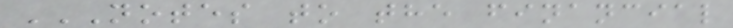NOTES TO THE FINANCIAL
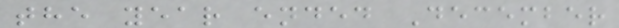the year ended December
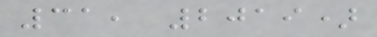31, 2019)
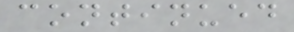continued
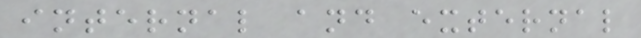internal and external
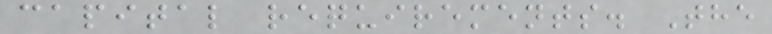capital requirements. The
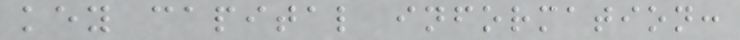key capital information:
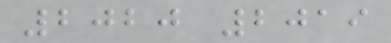2020 2019
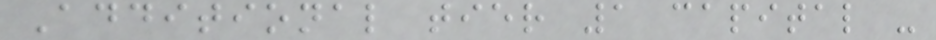Additional tier 1 capital -
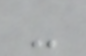-
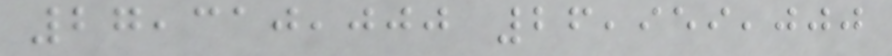27,310,000 26,959,000
